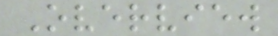Overview
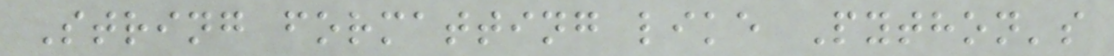String formatting like Python's
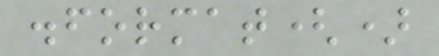.format()
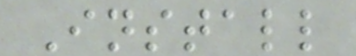Install
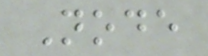Node
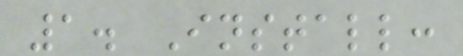1. Install:
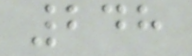248
